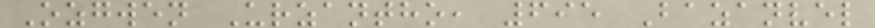Ozgwen Urzantho, 695 Bazanvel
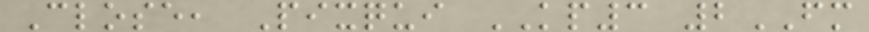Close, Pixqui KP3 2FM
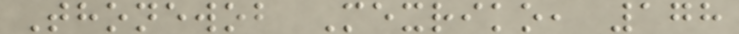Thonewob Mexriko, 178
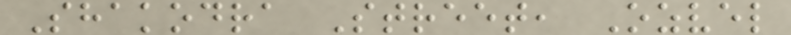Shakodra Street, Ozvel
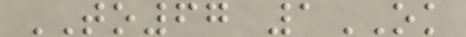TO67 1OK
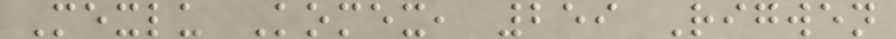Mexlu Komex, 259 Rigwen
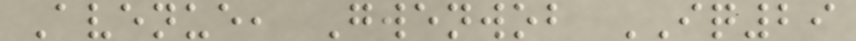Avenue, Gwenwob IQ29
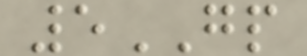5GP
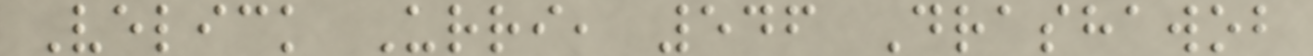Velick Urri, 546 Drashawob
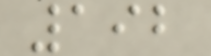192
